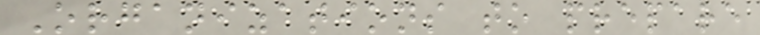Organizations to prepare
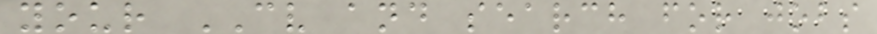your CV and search for jobs
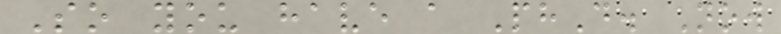So you have a PhD. Now
